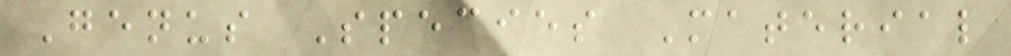Genus Species Material
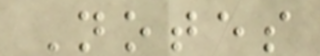Notes
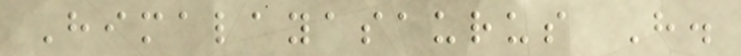Himalayasaurus H.
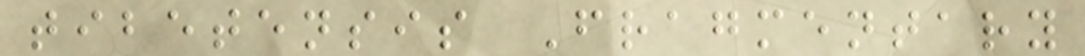tibetensis Fragmentary
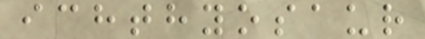ichthyosaur
